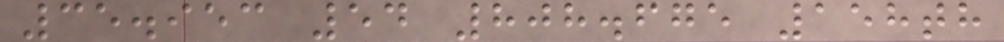35.953 54 808.675 158th
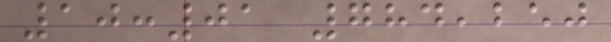10:01 784,250
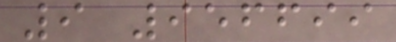9 956699
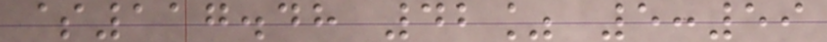$117.48 42% 5:59
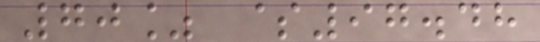70% $97.48
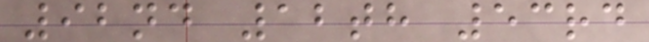92nd 12th 53rd
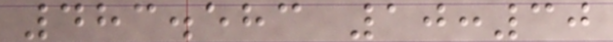483.583 10:30
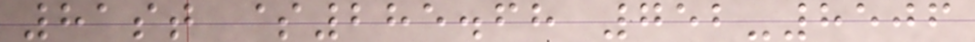81st $285.68 752-8506
